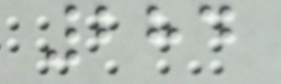284
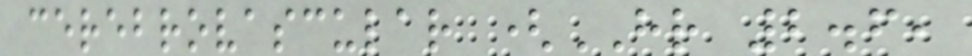cerebrovascular (HR 2.6,
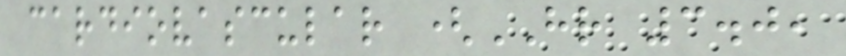cardiovascular (HR 3.0,
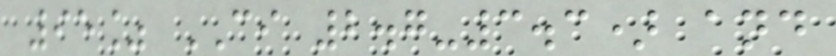95% CI 2.7-3.3) and
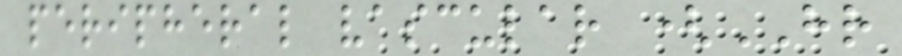peripheral vascular (HR
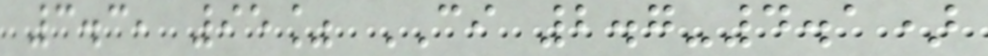3.3, 95% CI 2.7-4.1)
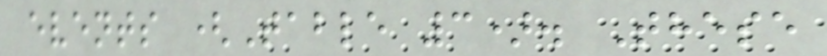events (Table 3). These
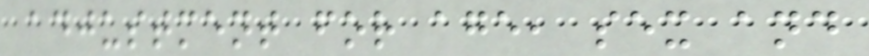adjustment for age, sex and
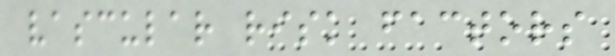vascular risk factors
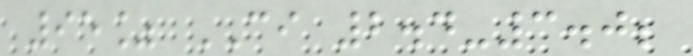95% CI 2.4-3.0;
